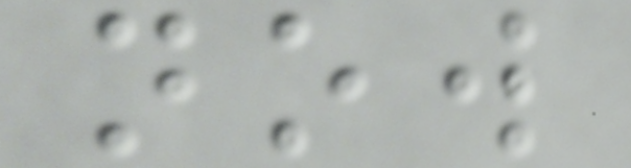now
